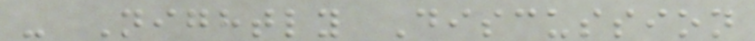- Nightly Discussion
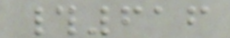#616
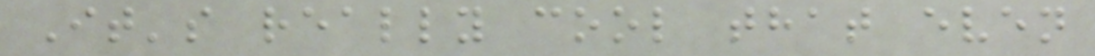It's really cool that even
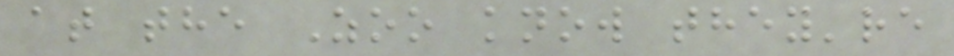at the Zoo know they're
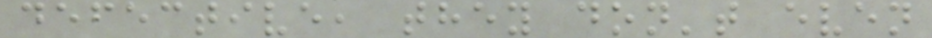defective, they don't even
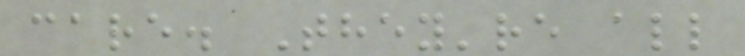care. They're all
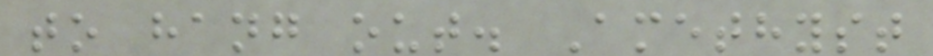to hang out. Amethyst
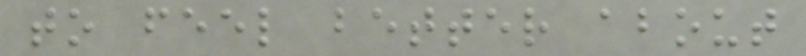to feel better about
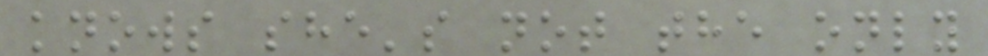knows she's not the only
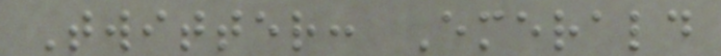Twitter: Emerald
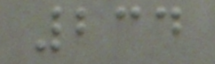234
